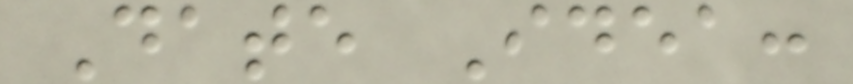Date Idea:
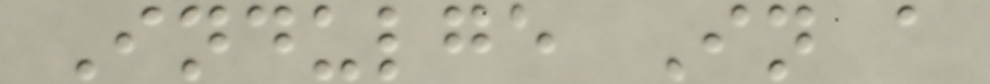Indulge In a
